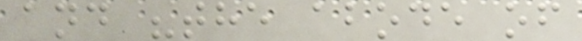and "the abode of
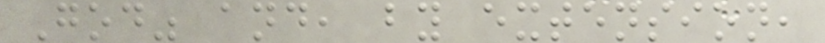God" and, by extension,
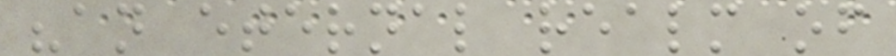"an eternal realm of
